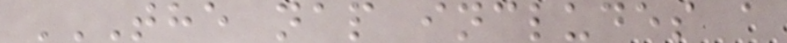THE NAP INCLUDES A
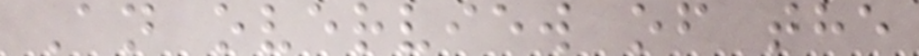An overview of the
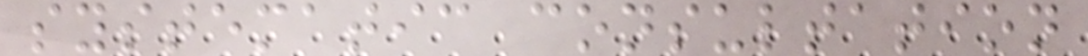systematic consultation
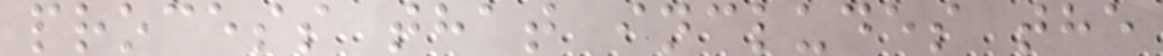process that includes the
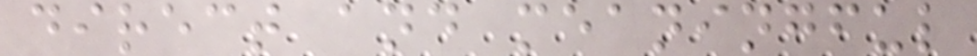direct and meaningful
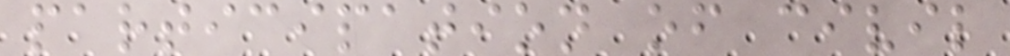participation of civil
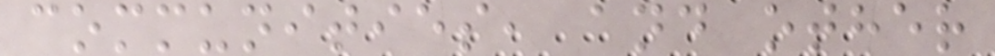communities, and other
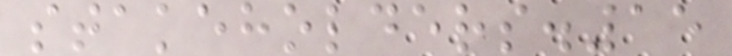stakeholders.15
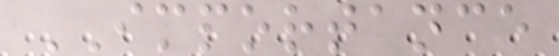IMPORTANCE
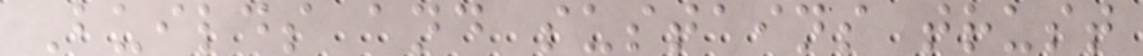Builds and sustains trust
